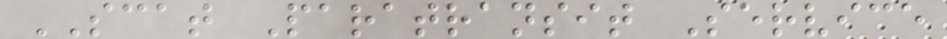SCAT Paratransit Service
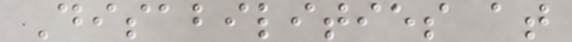Disabilities at
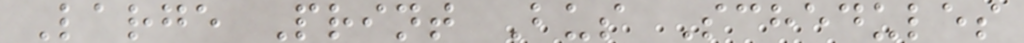Large Print Bus Schedules
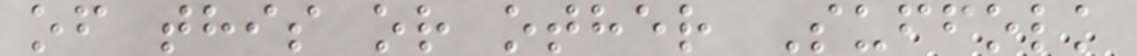of this or other Suffolk
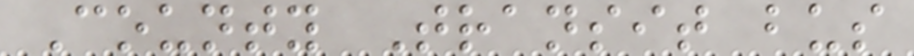County Transit bus
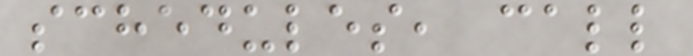schedules, call
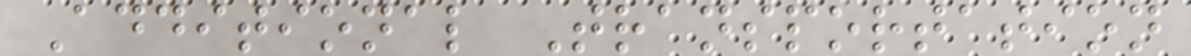Additional Transportation
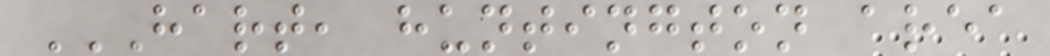HART, HUNTINGTON AREA
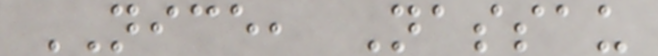NICE, Nassau
